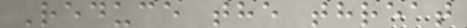Reduce the threat
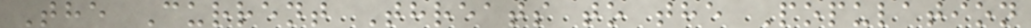The Current Threats to the Population
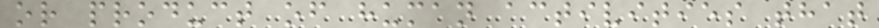or product of human activities that
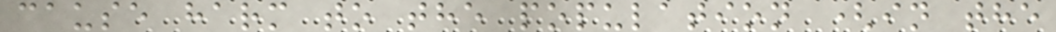cause harm to the population (in the
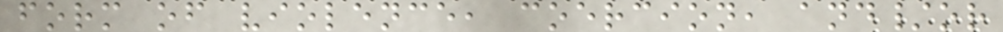form of violence, coercion, and/or
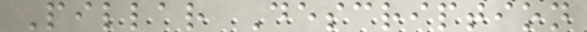Pillar Description
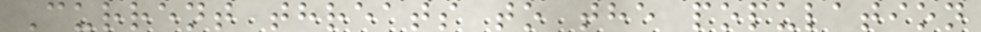Current threats to the population
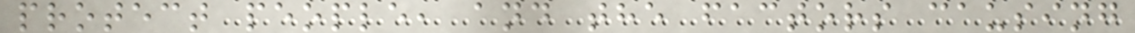protect people, and the factors causing
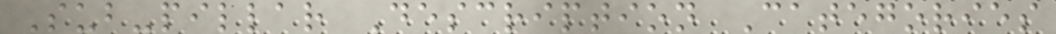Sub-pillar Description Categories
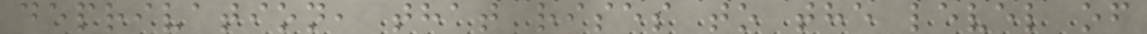deprivation, that rises to the level of
